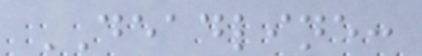DEADLINE:
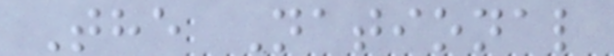The National
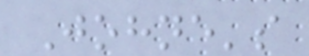Johne's
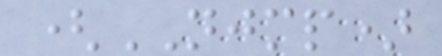(NJMP)
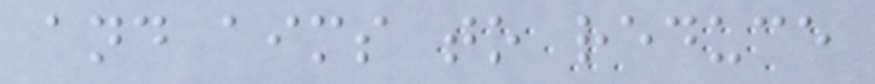and aims to reduce
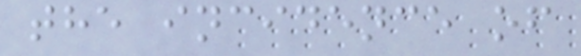the incidence of
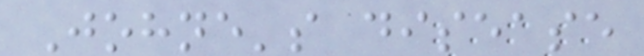Johne's disease
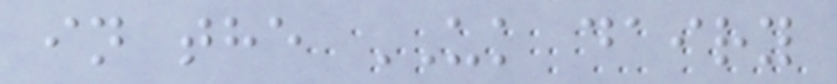in the UK dairy
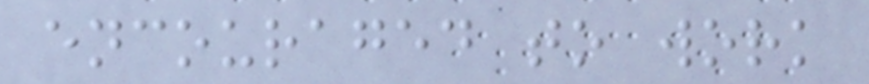encouraged to work
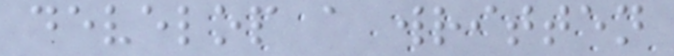develop a written
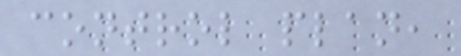control plan,
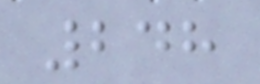248
